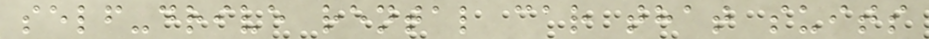self-drive rental car that suits
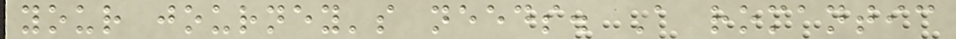your journey's needs. A romantic
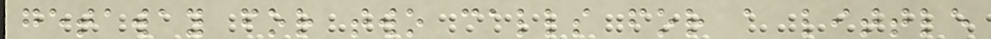getaway for two calls for a little
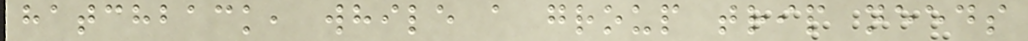hatchback, while a group trip needs
